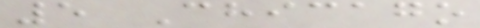5 Chicago
